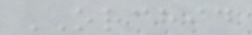ORCHID
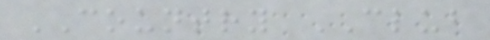COUNTRY CLUB
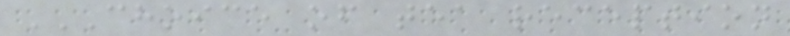CHOICE OF TEA RECEPTION
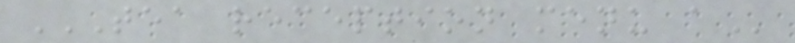TEA RECEPTION MENU A
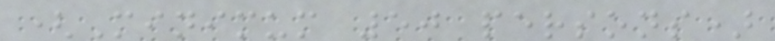(Minimum 50 persons)
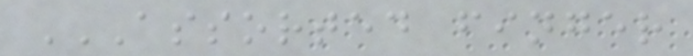ASSORTED FINGER
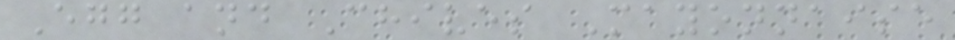Egg and Chives Mayonnaise
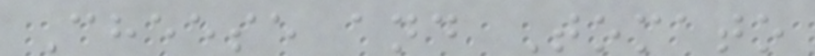Cheese and Tomato
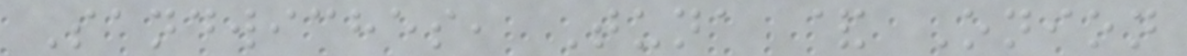Sandwiches, Tuna & Onion
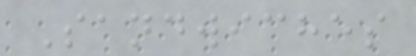Sandwiches
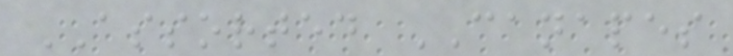ASSORTED CANAPES
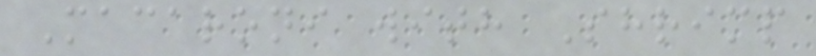Macaroni with Shrimp
